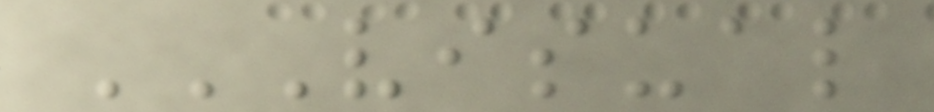VISUAL
